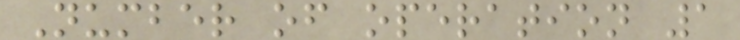Number of operation 1
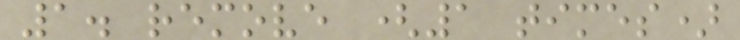1. remove (1 times)
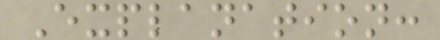Explanation:
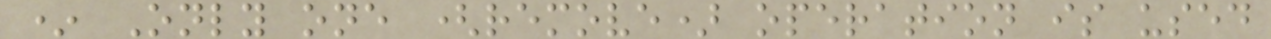* Only one (remove) operation is used
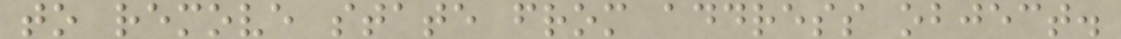to remove state from address object.
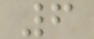6
